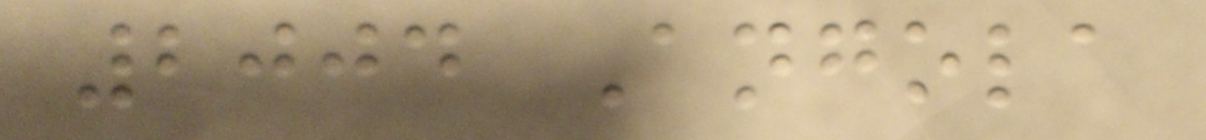2004 Angola
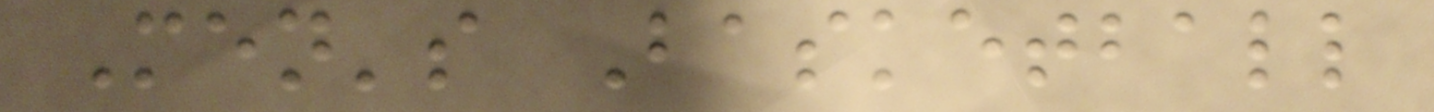Men's Basketball
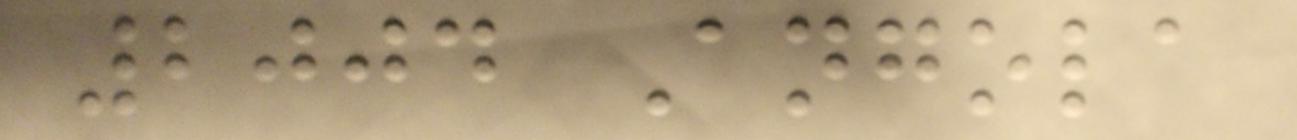2004 Angola
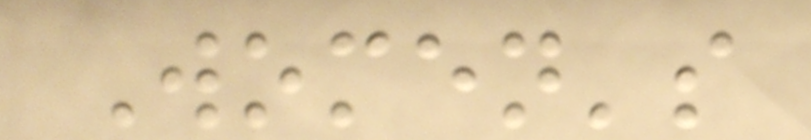Women's
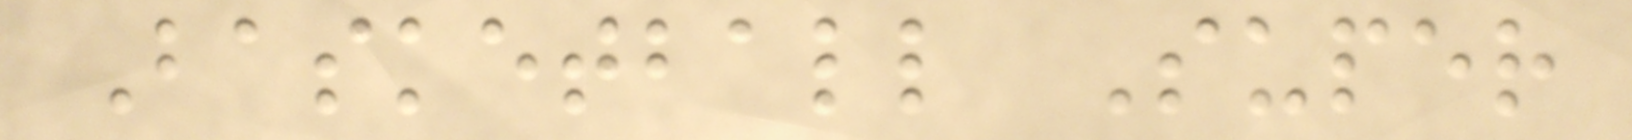Basketball Super
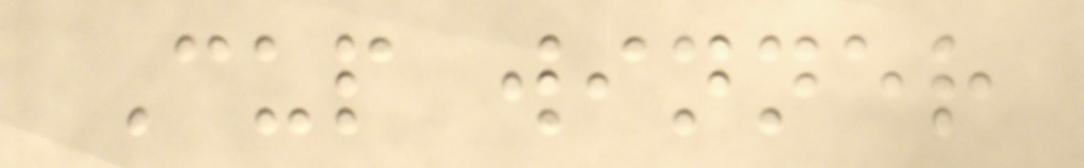Cup winner
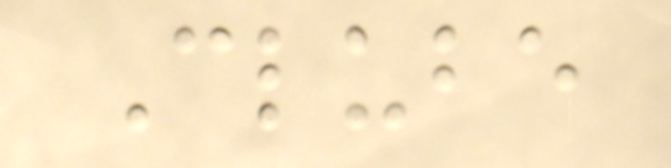Clube
